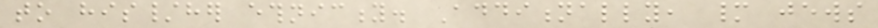to his/her ethnicity. Additionally, many jews
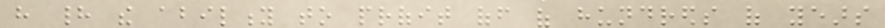have had the ability to profit off of hundreds of years
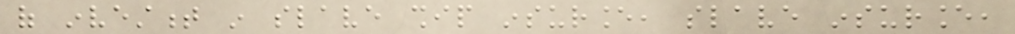of investment in slave ship insurance, slave insurance,
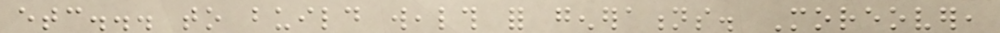etc... to build wealth for generations. Moreover,
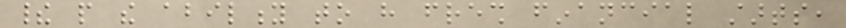their people the ability to have fresh financial starts,
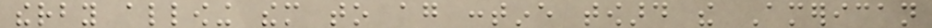therby allowing them to again contine toward the American
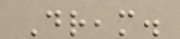Dream.
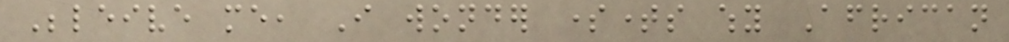Beleive me, I wonder sometimes why African
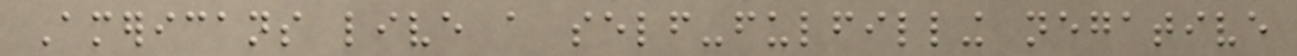Americans live a self-fulfilling negative
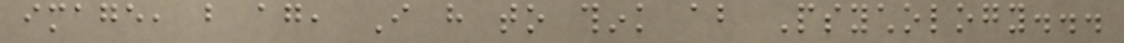image, but again, I have to think about Psychology...
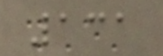131
